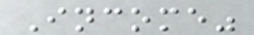Income"
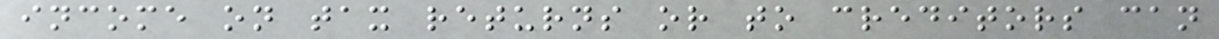income on tax returns or to creditors can
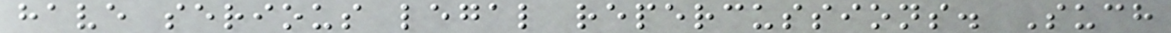have serious legal repercussions. Such
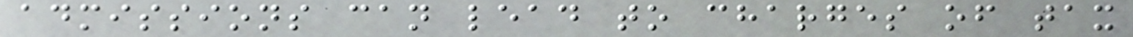admissions can lead to charges of tax
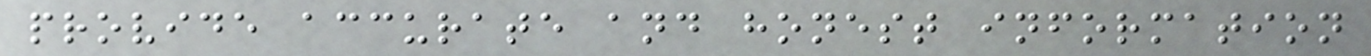provide accurate and honest information
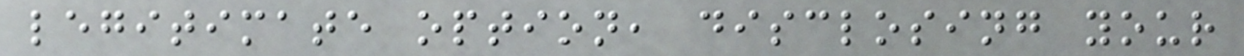legitimate option, disclosing your
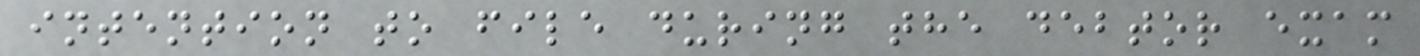intention to file during the debtor exam
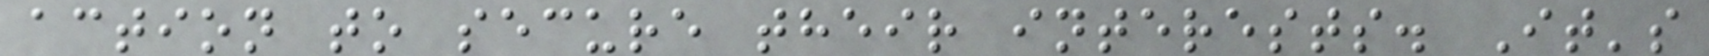action to secure their interests. It's
